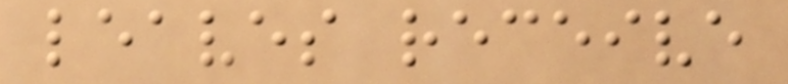leaves receive
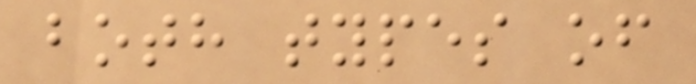both types of
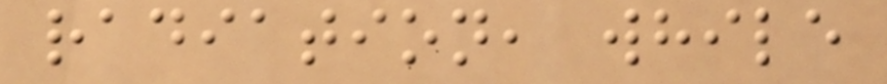radiation, while
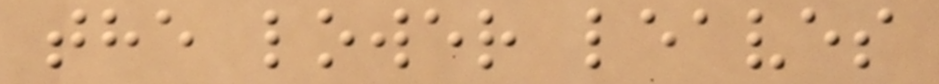the lower leaves
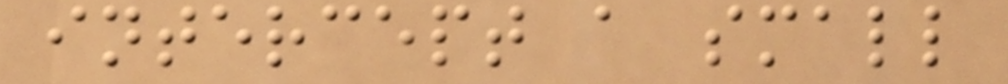intercept a small
